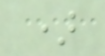)
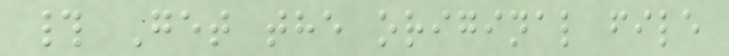# Get the original file
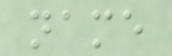name
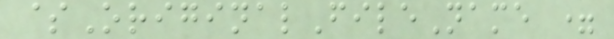$OriginalFileName =
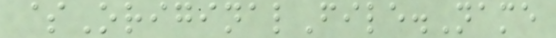$OriginalFile.Name
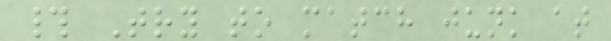# Try to match junk at
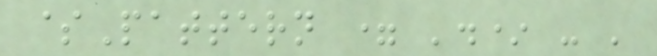$Pattern = '.* - '
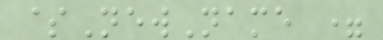$NewName =
